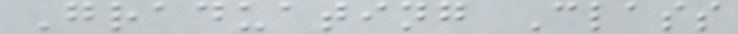Graduating Class
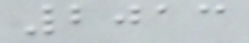2013
